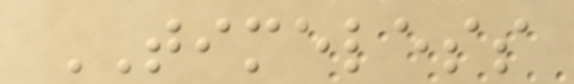TIMELESS
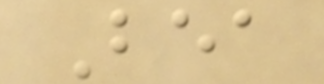Bea
